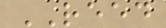REED
